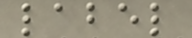label
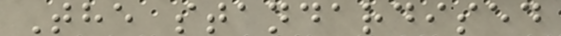The standardised
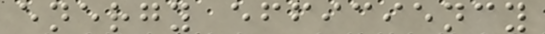energy efficiency
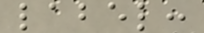label:
